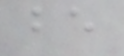be
